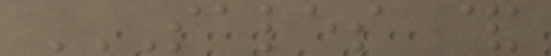SALES &
